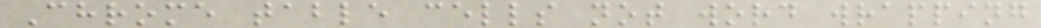Chrome table cells not word wrapping
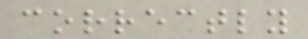correctly
